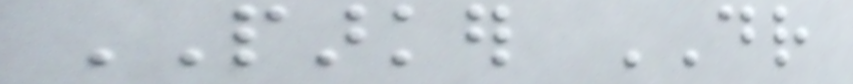PARKER DR
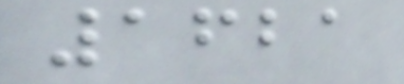1621
